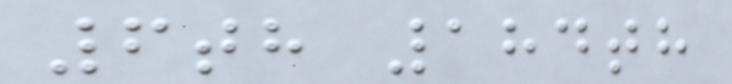6th 184th
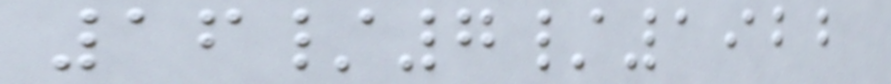16/7/1922
